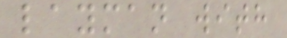layman with
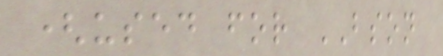(used for BSON
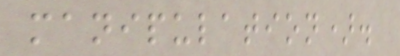manipulation).
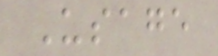Usage
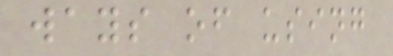ways of using
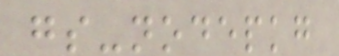gs-nodepkg
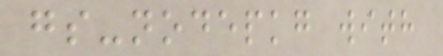gs-nodepkg with
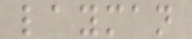layman
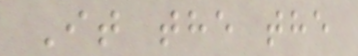It the the
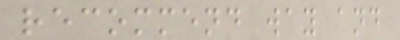recommend way and
